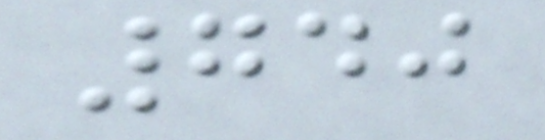740
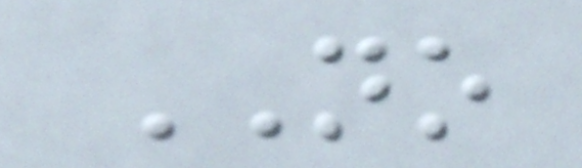NO
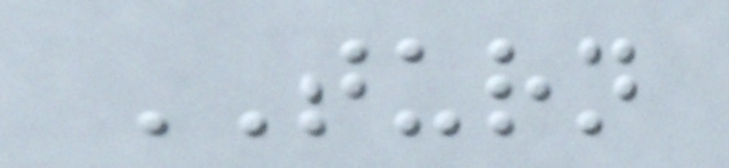TURN
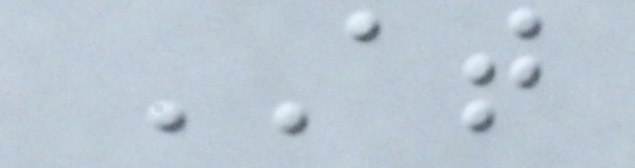AT
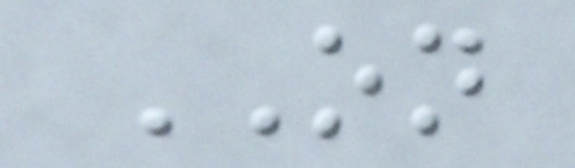ON
